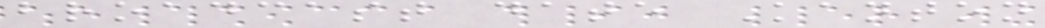broadcast date Kanton
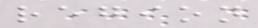region
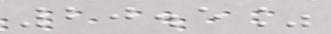20.5%
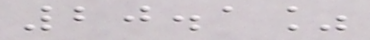20.1%
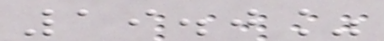19.0%
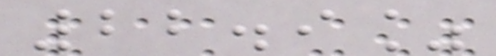22.9%
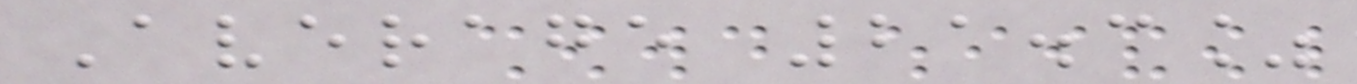Average 21.3%
